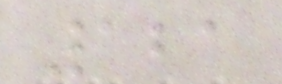121
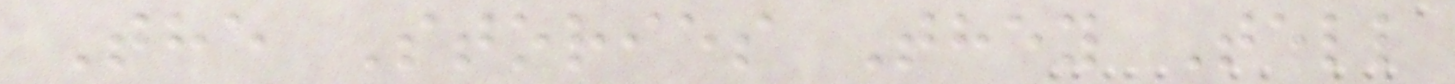The Stories They Tell
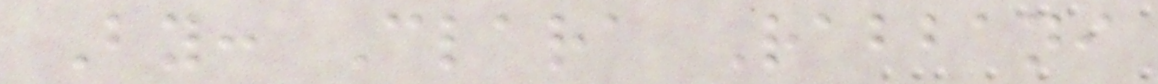By: Clara Rabbani
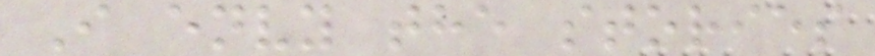I envy the stories
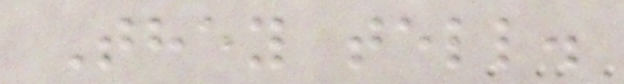They tell.
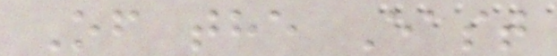Of the East
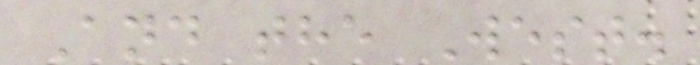And the West.
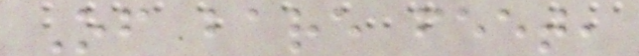Of bare feet,
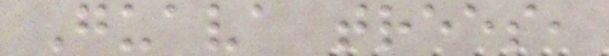Guava trees,
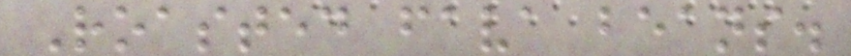Roasted fava beans.
